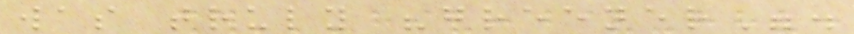was truly "greener".
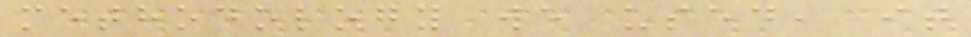methodology we used, it
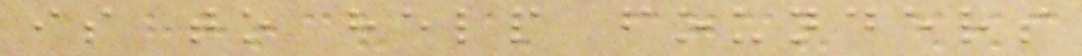is to help founders
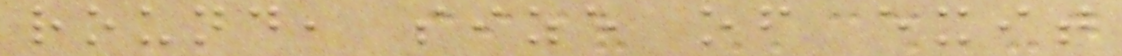round, size of exit
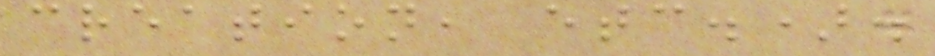creation, etc.).
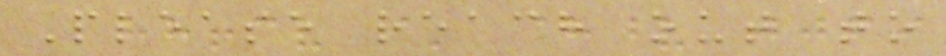Please reach out to
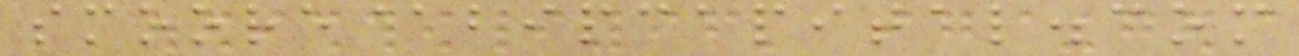smoore@bipcapital.com
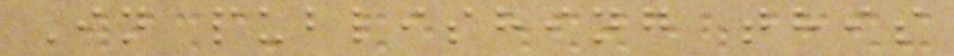In publishing this
